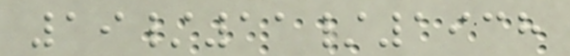19/11/1938
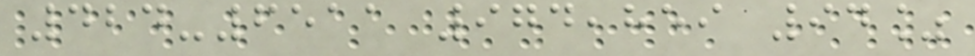424-6511 974,859 94%
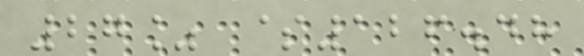27% $126.48
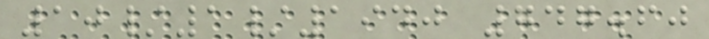10/1/1940 747.60
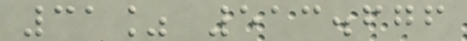31% 513.676
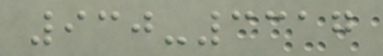930-3317
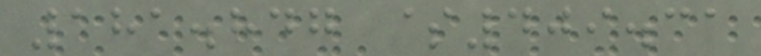181.847 $409.31
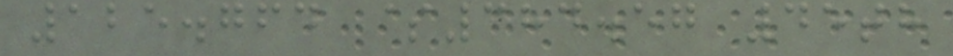125.764 $384.57 45th
